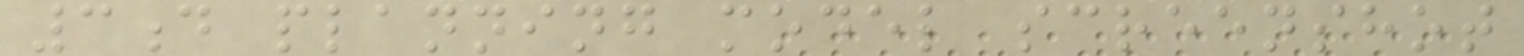3d planning model screenshot
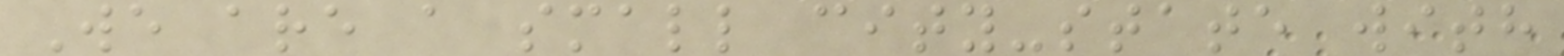We are a small city-state with
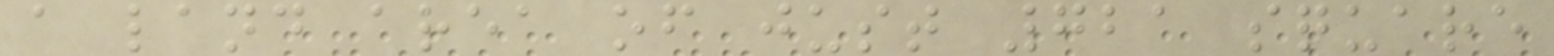a land area of just 721 square
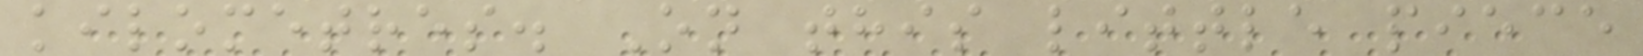kilometres. On this little piece
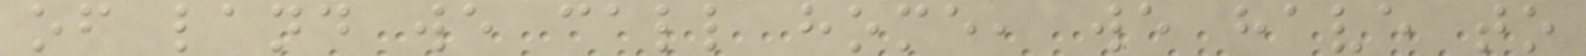of land we call home, we have to
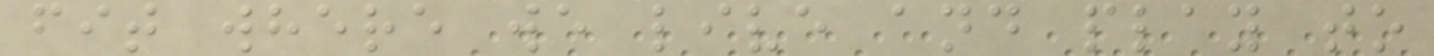fit where we live and play to
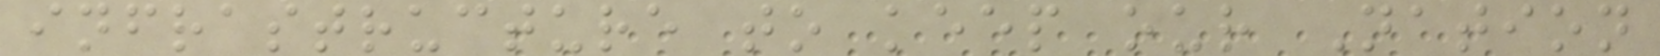infrastructure to keep our Nation
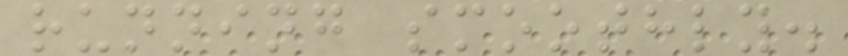running smoothly.
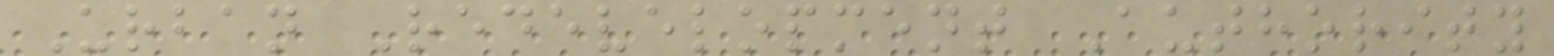Urban Redevelopment Authority
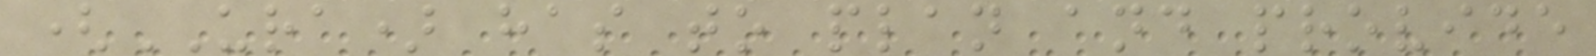(URA) has to plan and provide
